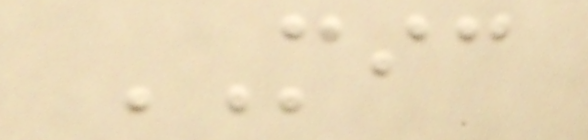MIC
